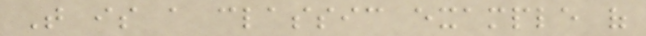That is a classic example of
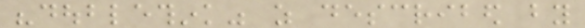"doublethink" as described by
